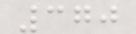370
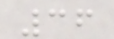36
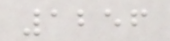1256
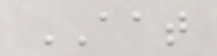AAT
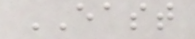EAST
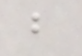b
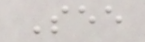See
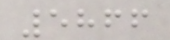5866
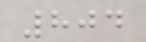804
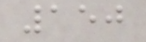150
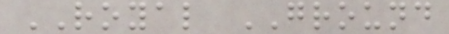ROYAL GROUND
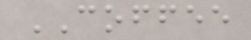COFFEE
